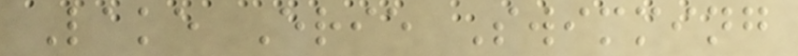Lake Erie Swimming
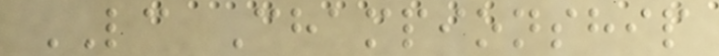LC Championship
